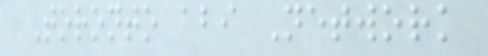Toronto abi Network
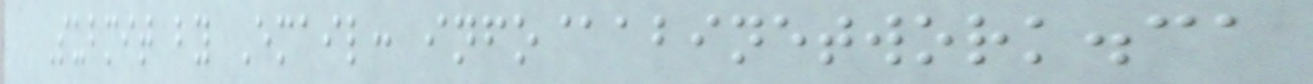Submit by Email: info@abinetwork.ca
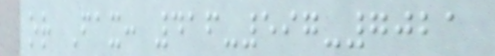or Fax: 416-597-7021
